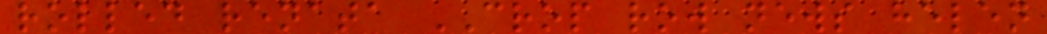rolled renata CROP row news helen
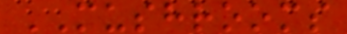MUSHROOMS
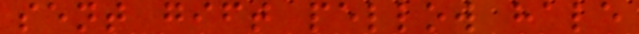sent gift pellow hale
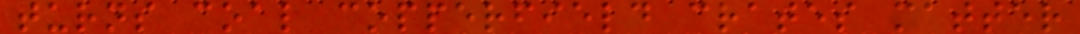turns coal copperfield crates matter
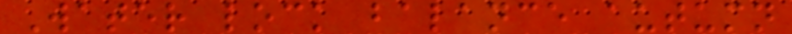Water lock balance autumn
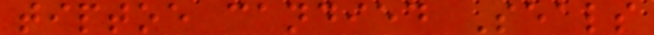tiptoe candied Seals
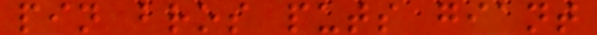pin bros puts giant
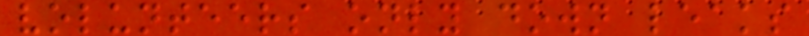volunteers only down leaks
